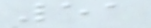51
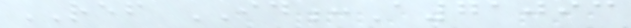REF ID:A71093
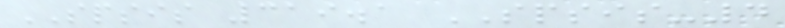SPSIS 319.1 SPSIS-4
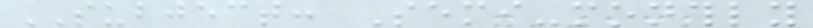SUBJECT: Semi-monthly
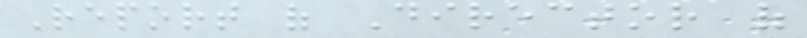Report of Director of
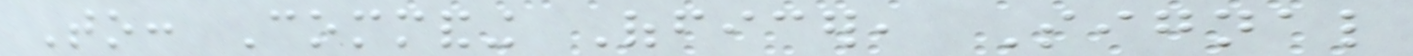To: Commanding Officer, Signal
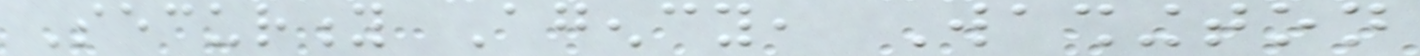Security Agency, Washington
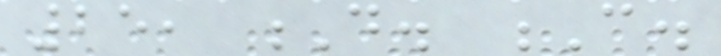25, D. C.
